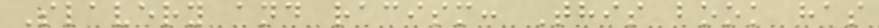Slavery and racism: This book has
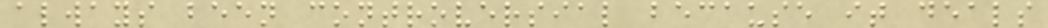always been controversial because it deals
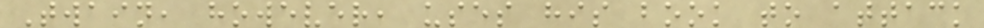Twain, however, uses his book to attack
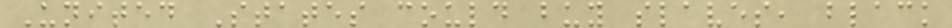United States could buy slaves, black
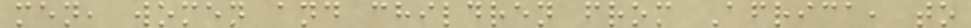men, women and children from Africa, to
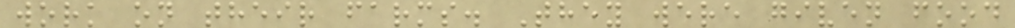work on their farms. They were given food
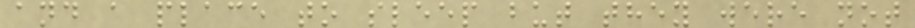and a place to sleep but they were not
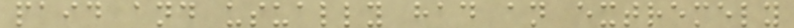paid and usually had an extremely
